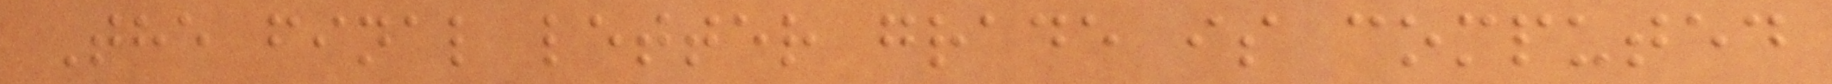The final letter grade is computed
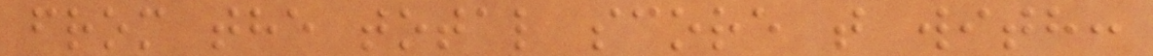from the total score t with:
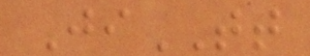JiTT
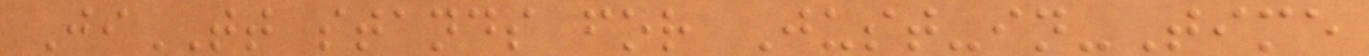JiTT stands for Just-in-Time
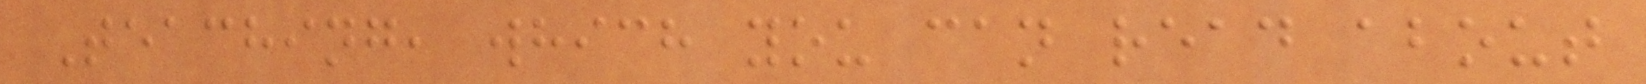Teaching, which you can read about
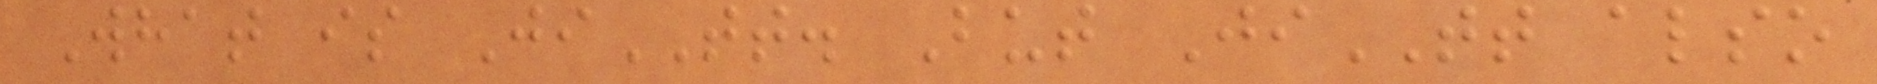What is JiTT. But JiTT also
